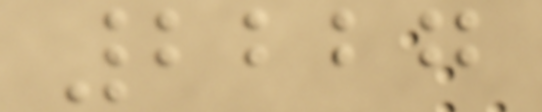2227
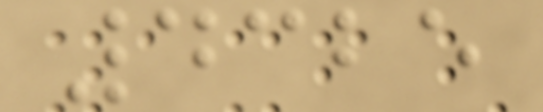4325
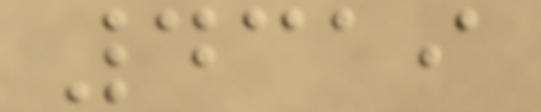4319
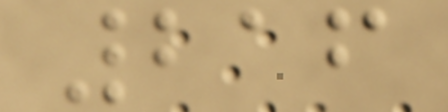216
